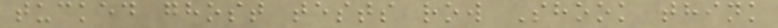tucked ghost tests row Shook think
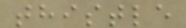thistle
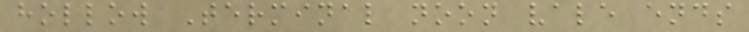hollow Terminal noon vale ends
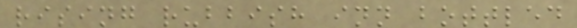rising rubbish inn bottled
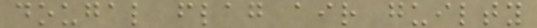dougal flag air guilty
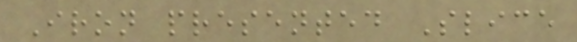Iron presented Slice
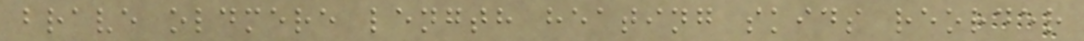brave oldmere length heating skids reorder
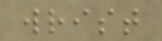wrist
